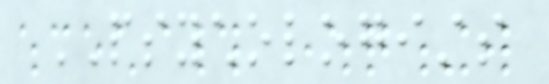PSYCHOLOGISTS
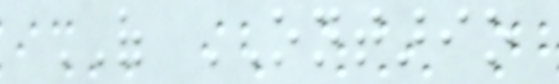OF ONTARIO
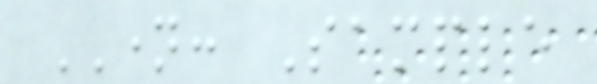NAME: Sample
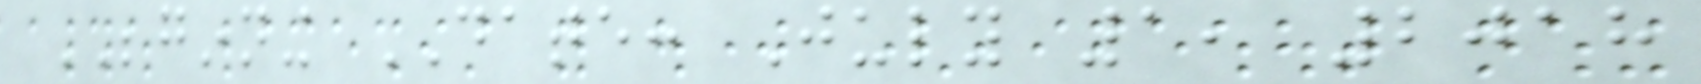BEGINNING DATE: July 1, 2018
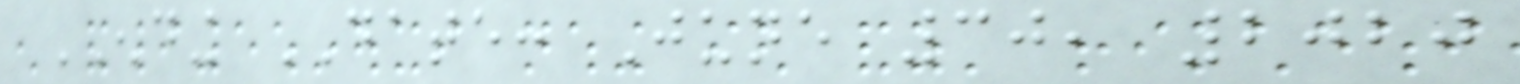ENDING DATE: June 30, 2020
